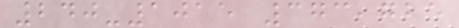240-1015 373,725
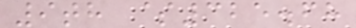9th $325.68
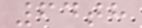64th
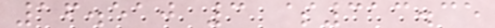16.510 3 $313.35
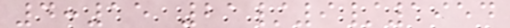4:15 21/9/1954
